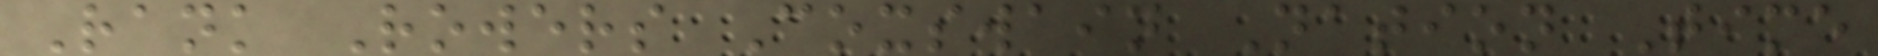Rank Rowers Coxswain Nation Time
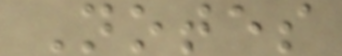Notes
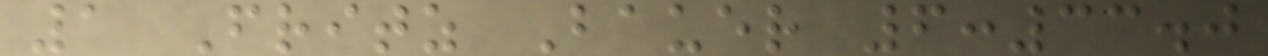1 Fritz Bauer 6:33.0
